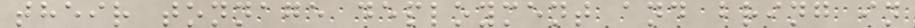their tonnage deployment and bring in
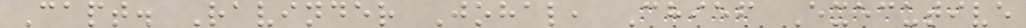Capt. Ravinder Johal, Chief Executive
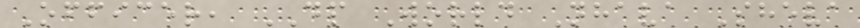Officer, DP World Nhava Sheva
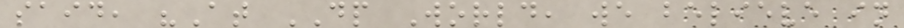said, "At DP World, we believe in
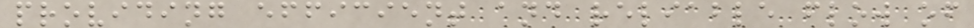providing efficient and reliable flow of
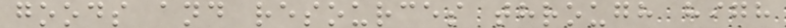goods and resources through high
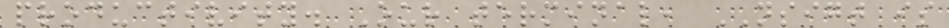productivity. Our terminal, NSIGT is
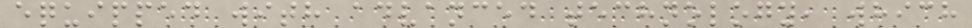equipped with advanced technology, which
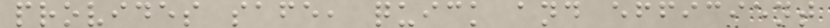provides safe, quick and efficient
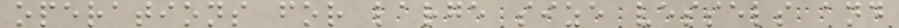operations for large size vessels and
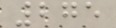275
